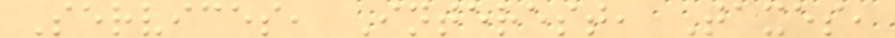Services, Interest, Taxes,
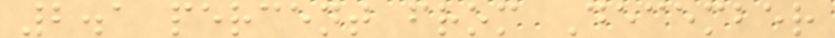2.1 percent from December
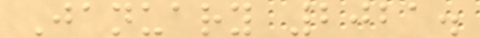January 2021.
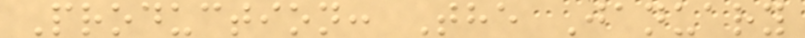Production: The January
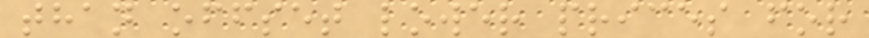than offset lower prices for
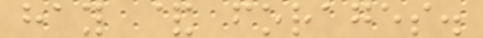hay & forages.
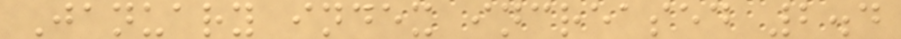January index increased 2.4
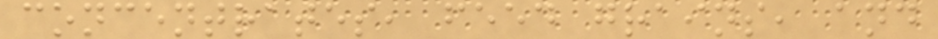concentrates, feed grains, and
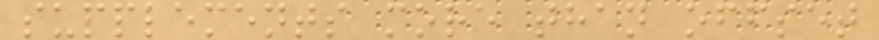supplements more than offset
